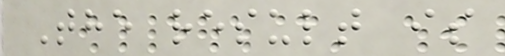The result is
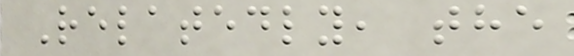Relatedly, the
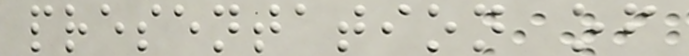presentation of
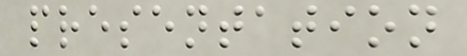presentation
